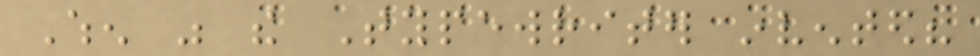When was the Typewriter invented?
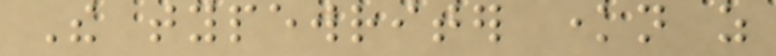The typewriter known as
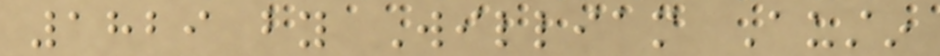1829 by William Austin
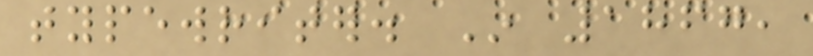typewriter. In 1867,
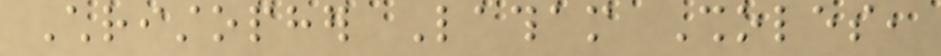Christopher Latham Sholes,
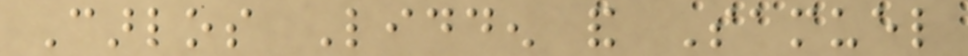Carlos Lidden and Samuel
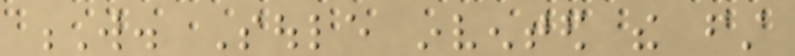W. Soule invented the first
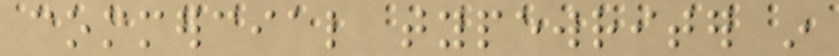commercial typewriter in
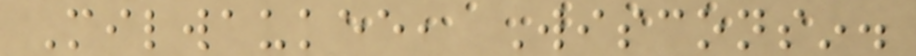Milwaukee, Wisconsin.
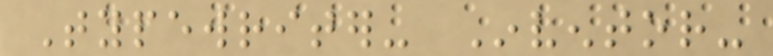Typewriter- Inventor-
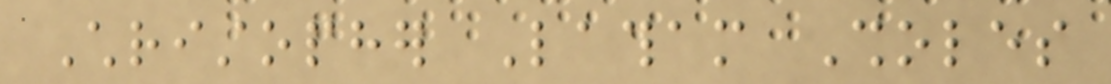Christopher Latham Sholes
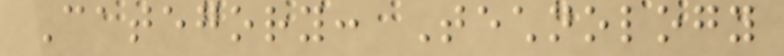Category: Technology
